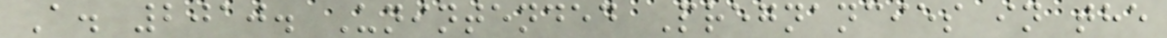A. 2010. Unintended Pregnancies in the
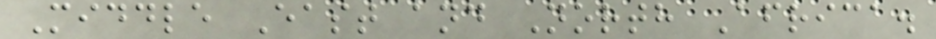Middle East and North Africa.
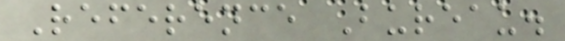Reference Bureau.
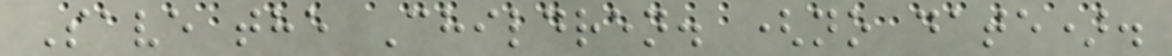Save the Children. (no date).
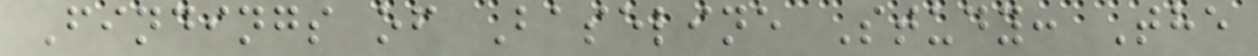Findings of Baseline Study: The
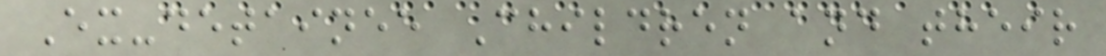Ex-detainee Children and their
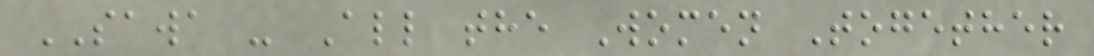SAWA - All the Women Together
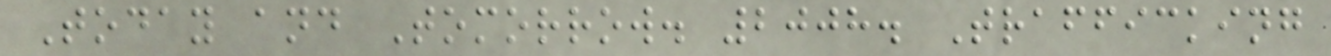Today and Tomorrow. 2008. Trafficking
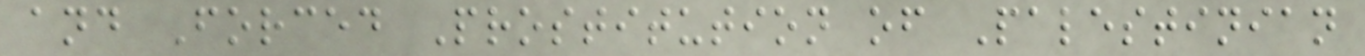and Forced Prostitution of Palestinian
